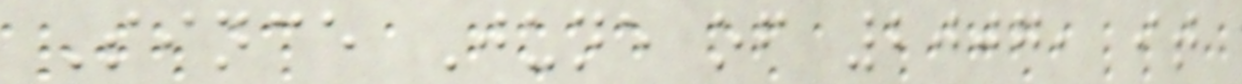Since June of 2007, it
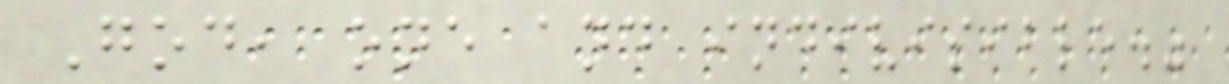God, one and indivisible."
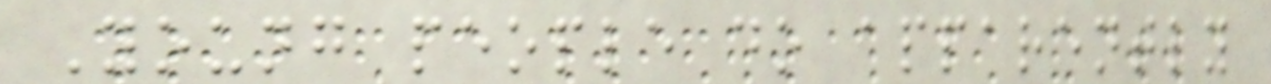Young people do apparently
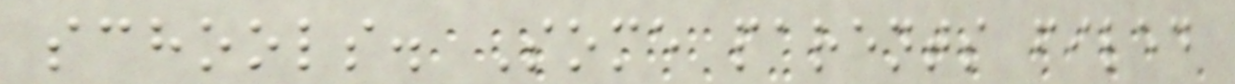schools. Some parents filed
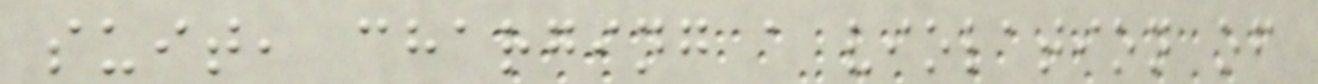suit, charging a violation of
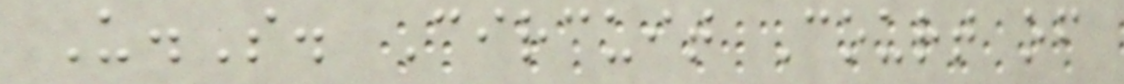U.S. Circuit Court of
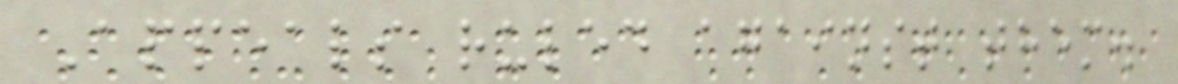Appeals ruled against them.
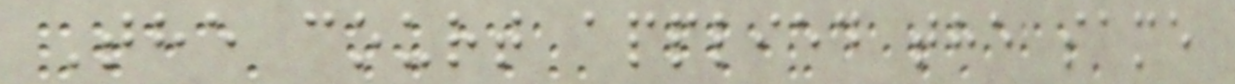The court applied the same
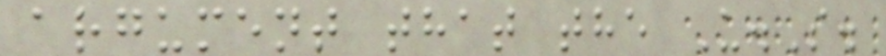argument that the U.S.
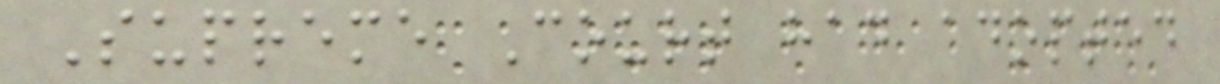Supreme Court had adopted
